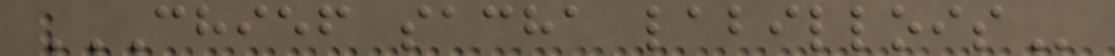CHIEF SACHA LABILLOIS
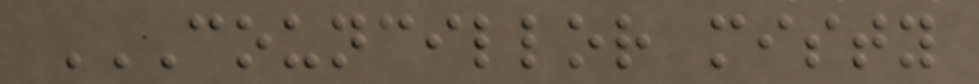COUNCILLOR MISTY
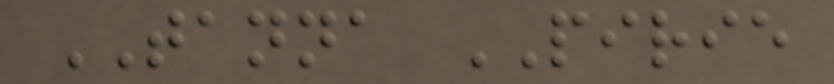TANNA PIRIE
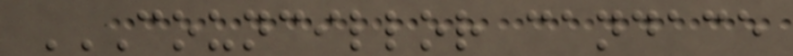COUNCILLOR CANDACE
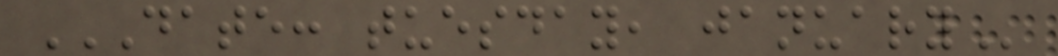DATE: TUESDAY, JANUARY
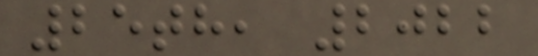25th, 2022
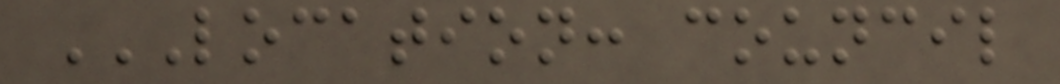LOCATION: COUNCIL
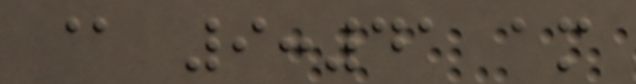@ 9:41 am
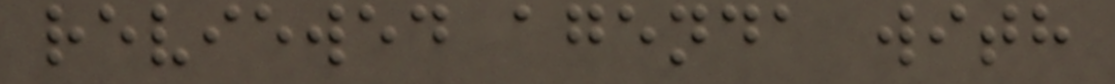reviewed agenda with
